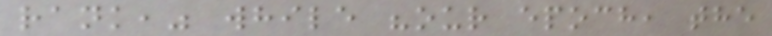rank," while "our epoch, the
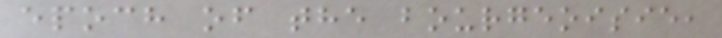epoch of the bourgeoisie,
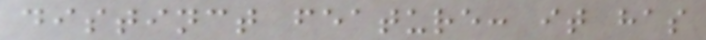distinct feature: it has
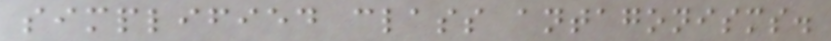simplified class antagonisms.
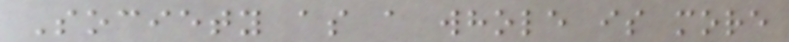Society as a whole is more
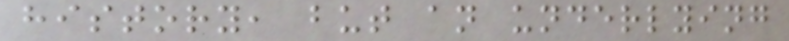history, but an underlying
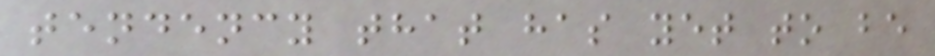tendency that has yet to be
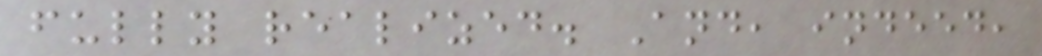fully realized. And, indeed,
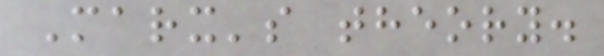Marx's theory.
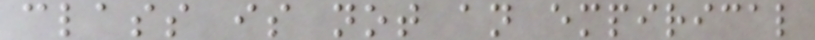class is not an empirical
